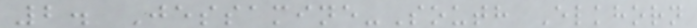2. Jessamine-South Elkhorn
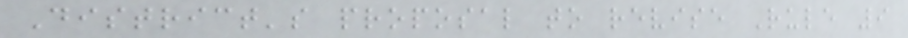District's proposal to revise Rule 9
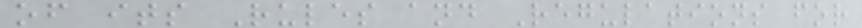of its Rules and Regulations for
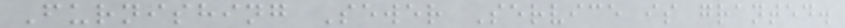Furnishing Sewer Service is granted.
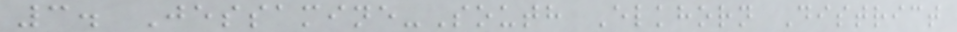3. Jessamine-South Elkhorn District
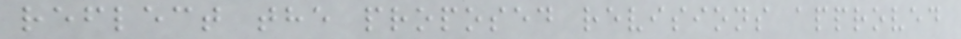reflect the proposed revisions approved
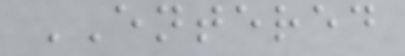ENTERED
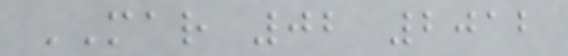MAR 02 2012
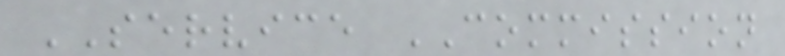SERVICE COMMISSION
